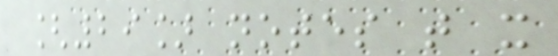[29] notes that it
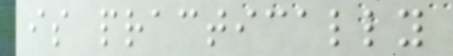is practically
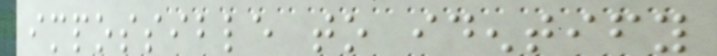impossible to identify
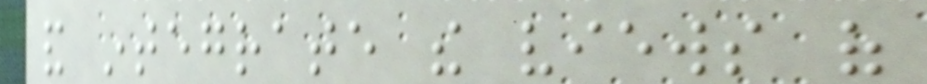and integrate the views of
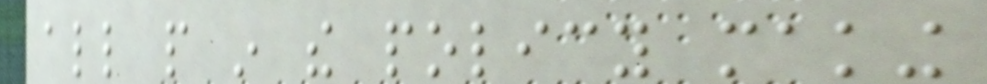all people in the policy making
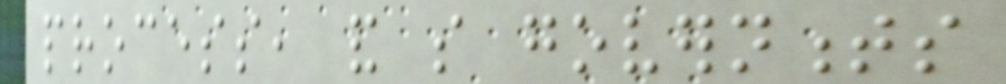process, and so governments
